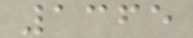1365
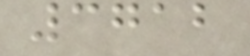3712
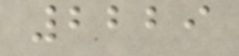2229
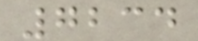7234
